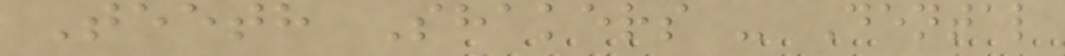Teeth Shakers - Dental
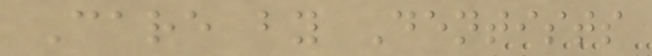Care by Dentists
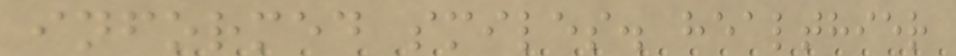informed smiles. healthier
